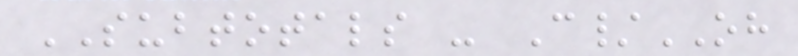SUBTOTALS - C/OH
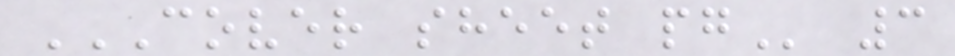COVER SHEET PG 3
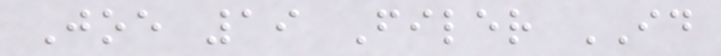Joe 19 Filer ID
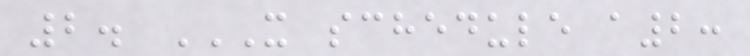2. X SCHEDULE A2:
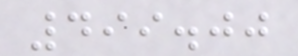499.00
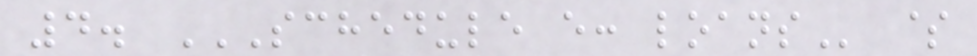4. SCHEDULE E: LOANS $
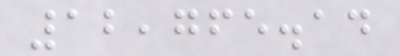12,765.14
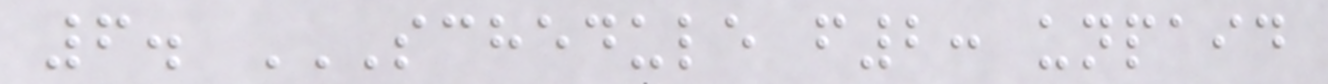6. SCHEDULE F2: UNPAID
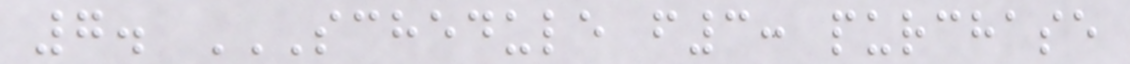7. SCHEDULE F3: PURCHASE
